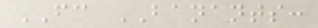FC BANANTS:
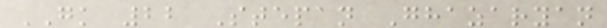GK 22 Stepan Ghazaryan
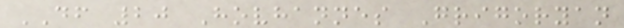DF 20 Hovhannes Grigoryan
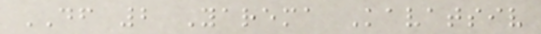DF 2 Yarema Kavatsiv
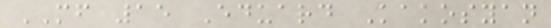MF 15 Eduard Kakosyan
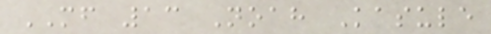MF 13 Noah Kasule
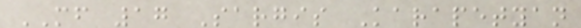MF 17 Sargis Karapetyan
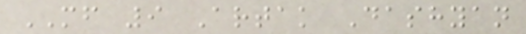MF 9 Artak Dashyan
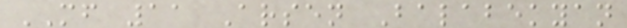MF 11 Arsen Balabekyan
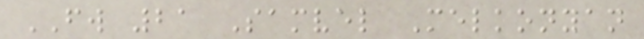FW 21 Samvel Melkonyan
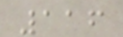116
